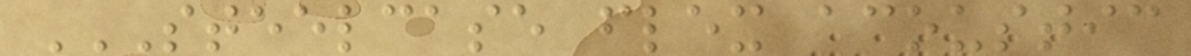STEELCASE FLEX ACOUSTIC
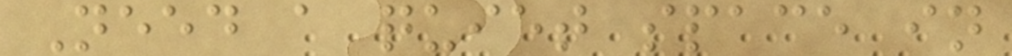Need a quiet space in
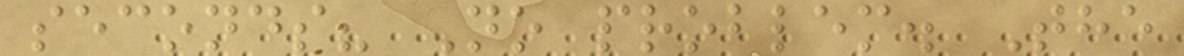seconds? No problem. The
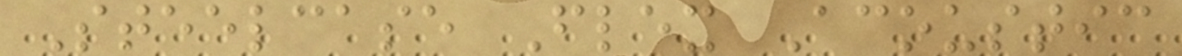Steelcase Flex Acoustic
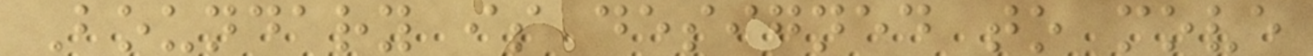Boundary is designed to move
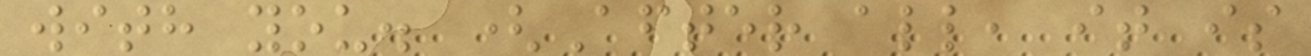with you. (After all, it is
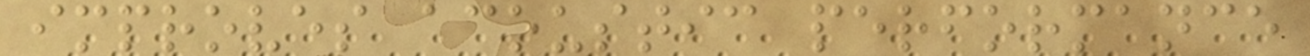improves acoustic performance
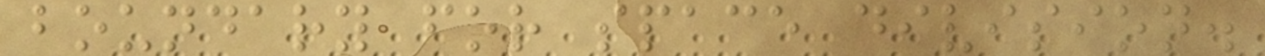boundary for space division.
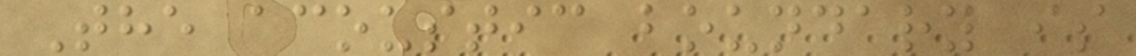The acoustic boundary is
